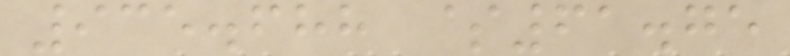935.688 $61.75
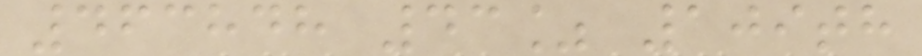463848 43% 109th
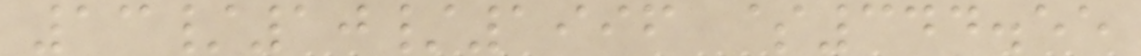13/10/1996 $344.55
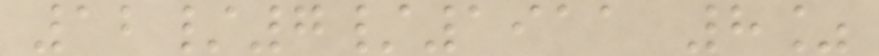12/7/1911 8%
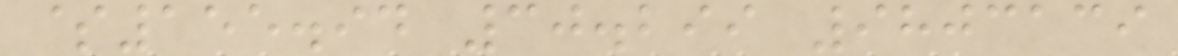$155.94 30.299 9803139
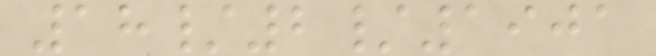18/2/1901
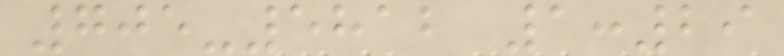705-5812 1:29
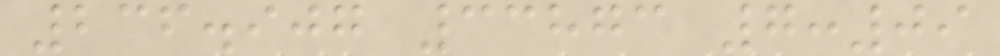236.907 33873 7:09
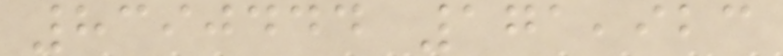8390444 171,923
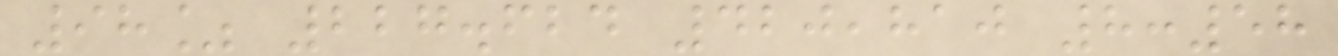98% 227.624 420,810 8:58
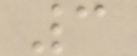3
